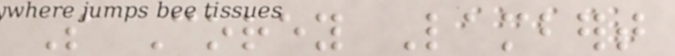So Corey Lambert
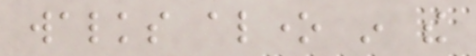walks alone in the
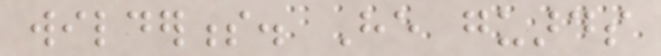wilderness. He guards
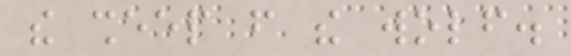the sheep from the wolf.
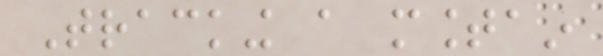Tracking a mountain
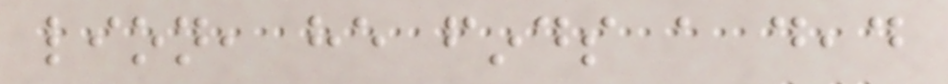lion, he finds a dead
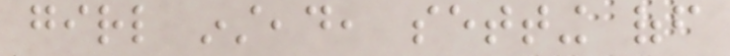girl instead, setting off
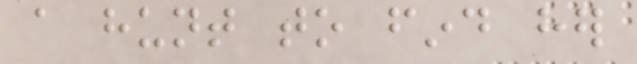a hunt to find her
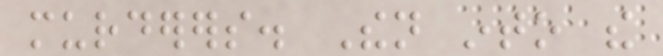murderers. Then into the
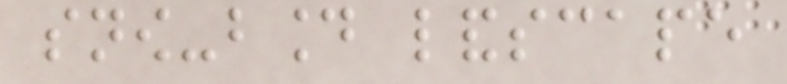snow-bound landscape
